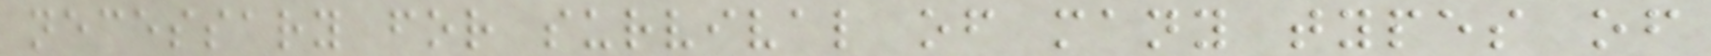necessary for survival of many types of
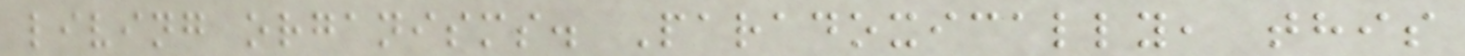living organisms. Paradoxically, this
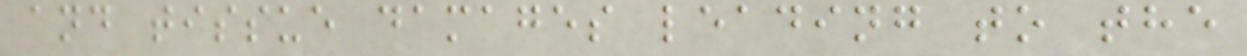and tissue damages leading to the
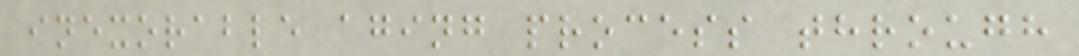inexorable aging process through
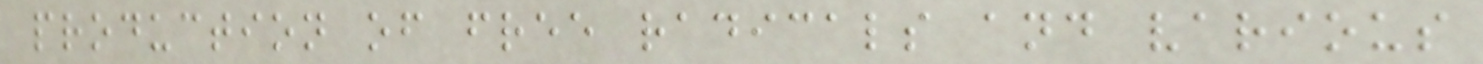production of free radicals and various
